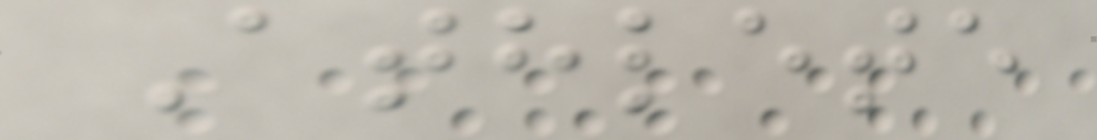Athlete
